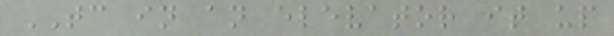TC in an elevator it up
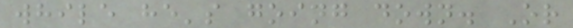while he's going down. Or
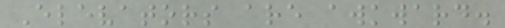Elevators are awkward.
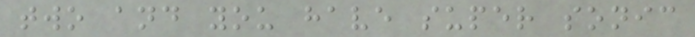two and you have super sonic
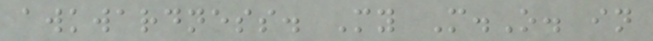awkwardness. My M.O. in
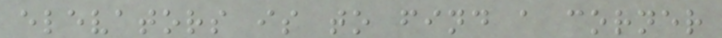elevators is to find a corner
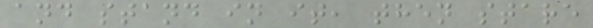and stand in it, then stare
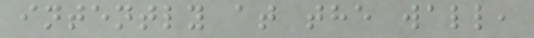intently at the wall,
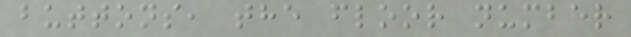buttons, the floor number
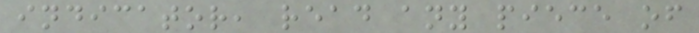indicator, read any piece of
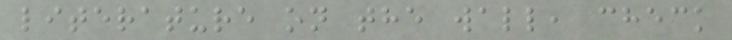literature on the wall, check
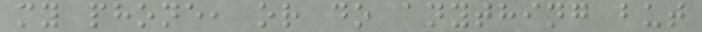my phone, or do anything but
